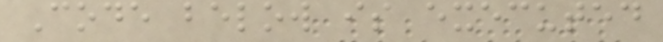Code below is executed
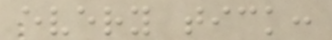every tick:
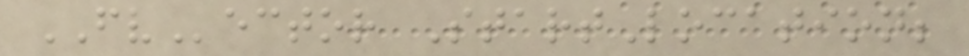FVector StartLocation;
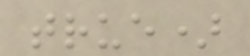true)
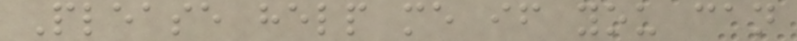Please help me if you can
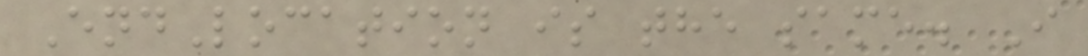EndLocation is the same. I
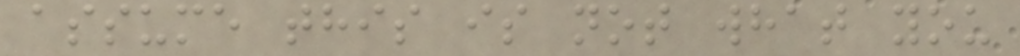assume this is not what you
